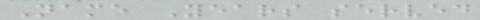Name Years served
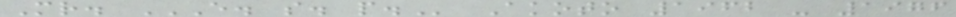Mr. E. S. P. Akoto 1962 - 1976
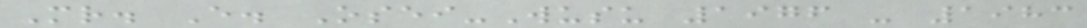Mr. E. Osei-Wusu 1976 - 1983
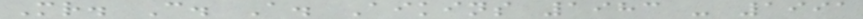Mr. C. A. Aikins 1983 - 1991
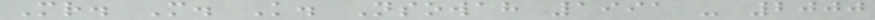Mr. M. K. Nsowah 1991 - 2000
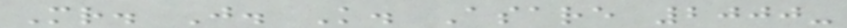Mr. J. K. Asare 2000-
